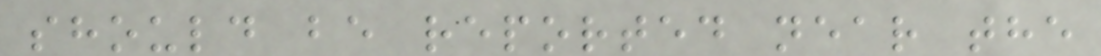should be reported near the
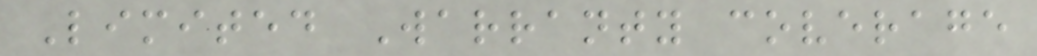Limited Warranty coverage
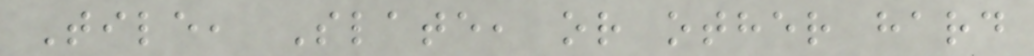Tile, Slate, or other hard
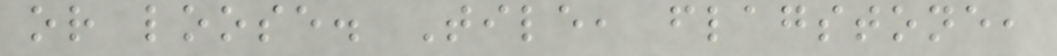or loose. Tile, flagstone,
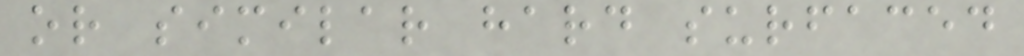or similar hard surfaced
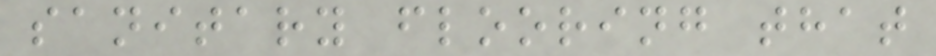sanitary flooring that
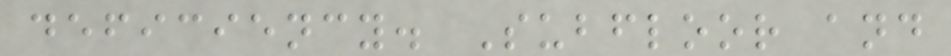deficiency. Subfloor and
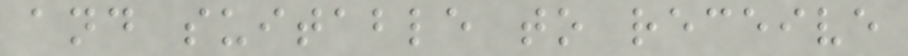and suitable to receive
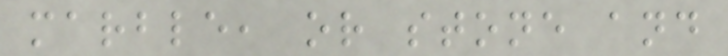marble, or stone and
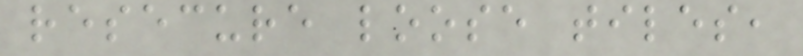resecure loose tiles,
